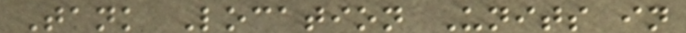Tank Location Units in
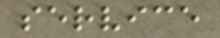service
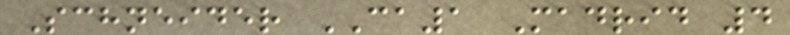Schneider CA1 Madrid 4
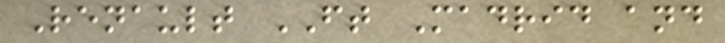Renault FT Madrid and
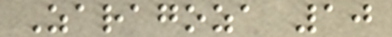Zaragoza 10
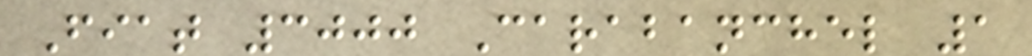Fiat 3000 Carabanchel 1
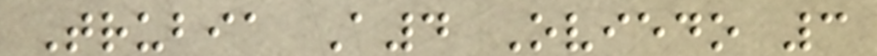Trubia A4 Oviedo 3
